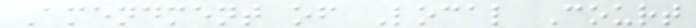Amendment of Local Court
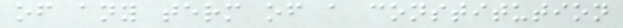of any term of a constitution
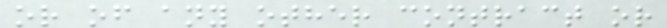or of any other contract or
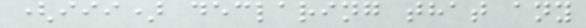(iii) declaring that any
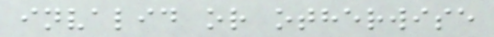invalid or otherwise
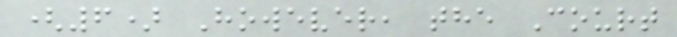(6) However, the Court
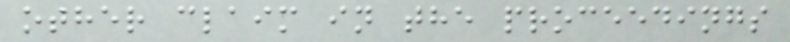other claim in the proceedings
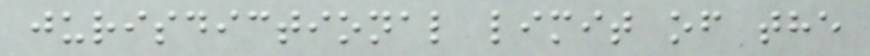jurisdictional limit of the
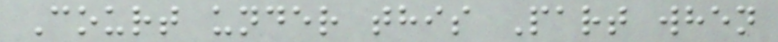Court under this Part when
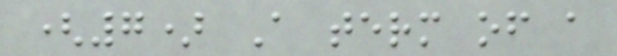(7) A term of a
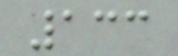133
